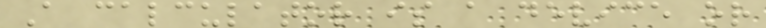A calculator is a device or
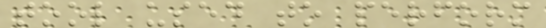tool used to perform
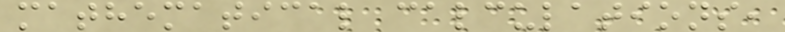mathematical calculations,
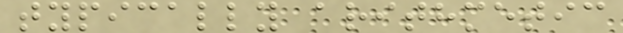typically arithmetic
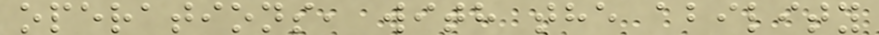operations, with the ability
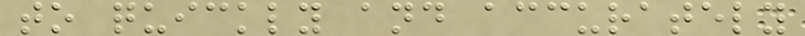to quickly and accurately
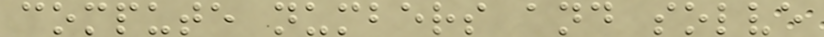compute numbers and solve
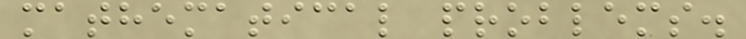mathematical problems.
